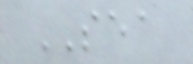SEA
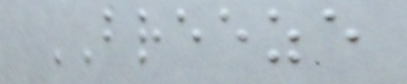BREEZE
